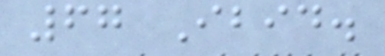67 Ibid.
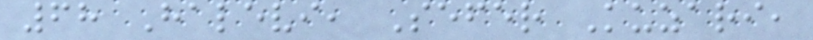68 Halevi, Sefer Kuzari,
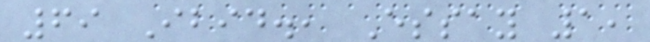69 Ibid., Essay 1,
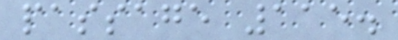passage 115.
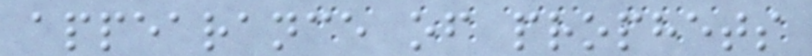appearance of prophets
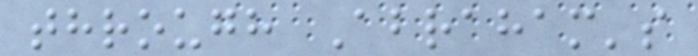through Abraham's
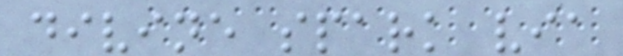divine spark via
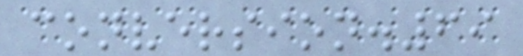conversion.69
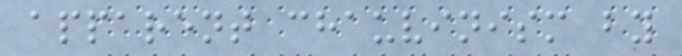apparent chauvinism by
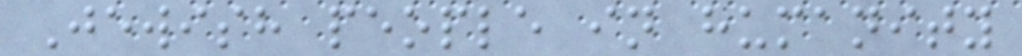Jewish people in humanity
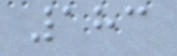183
